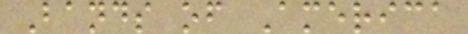Bands of America
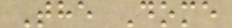The Dome
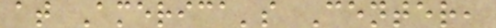at America's Center,
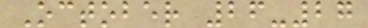October 26-27
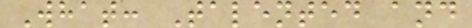What: Talented and
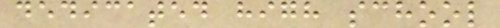dedicated high school
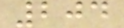204
